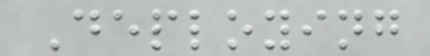Deploying
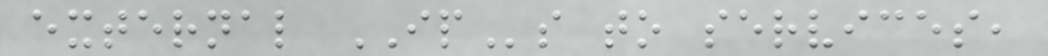external IPs to services,
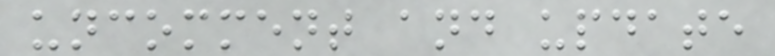uncomment and update
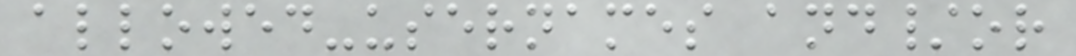allowed-usernames and/or
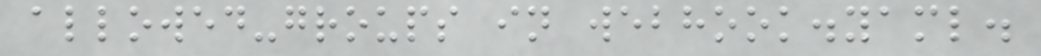allowed-groups in webhook.yaml.
